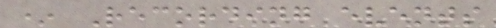* Recording events
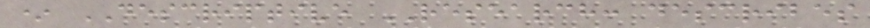* DESCRIPTIVE RESEARCH: describes
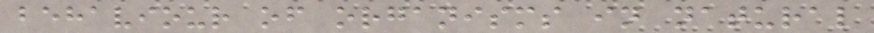behaviour of organisms in natural
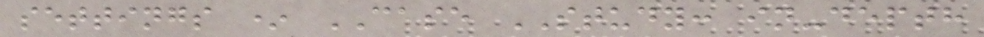settings * CASE STUDY: in-depth
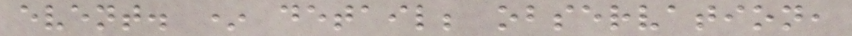event. * detail; observation,
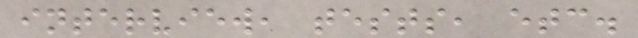interview, tests, etc.
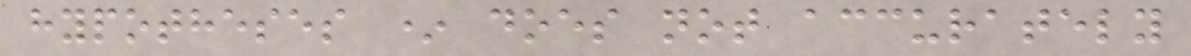hypotheses * does not accurately
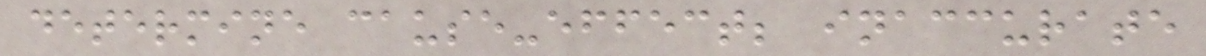determine cause-effect; inaccurate
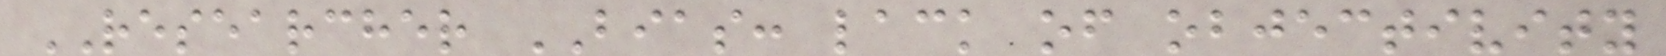RESEARCHER BIAS: lack of objectivity
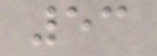53
